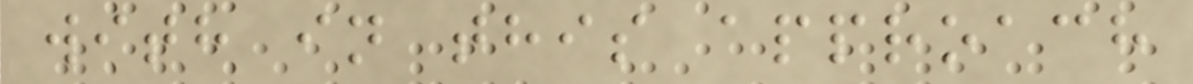with in this approach
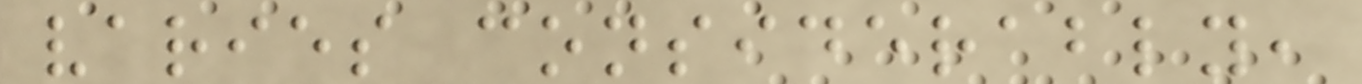varies considerably,
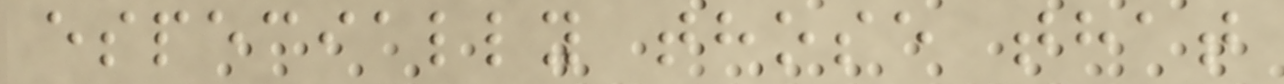especially those that
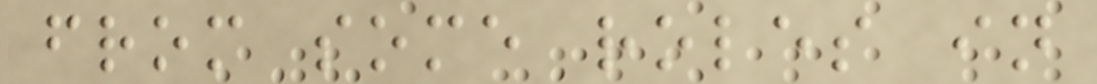from some roles in
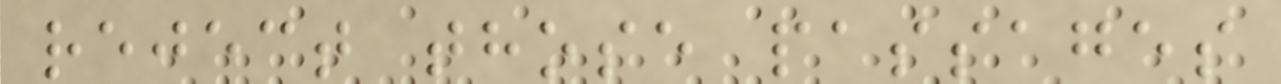reject those passages
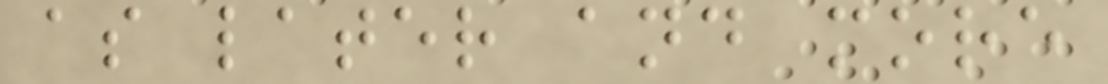as later and more
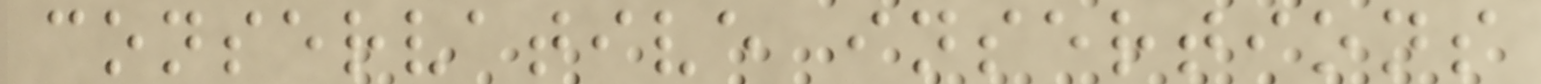conservative insertions
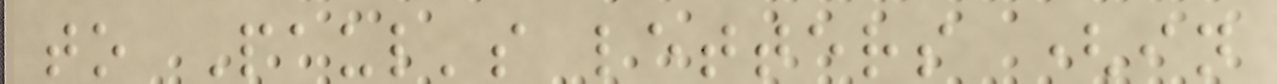to Paul's letters (in
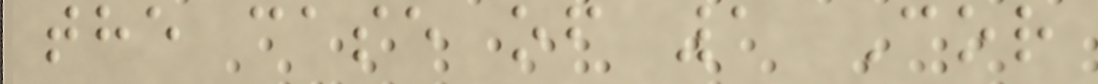the case of 1 Cor
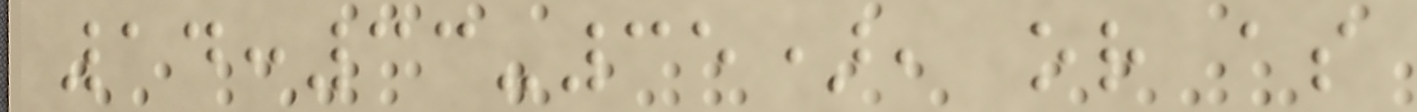14:33-35), or as
